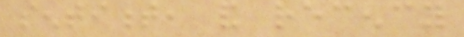sentiment, and recency
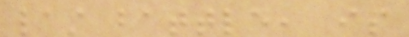last battle, is
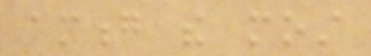among the most
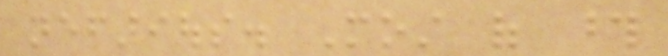nefarious. Most of those
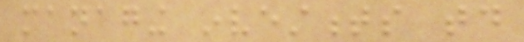managing investments today
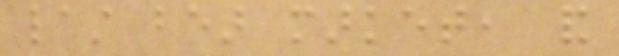last bear market, and
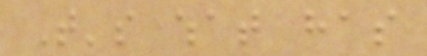That's what has
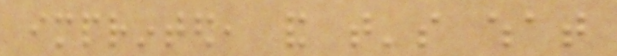imprinted, and that's what
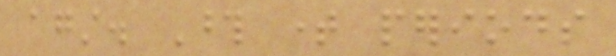against. Those time periods
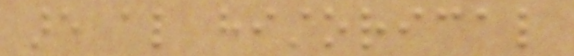are also historical
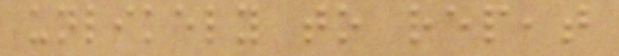unlikely to repeat
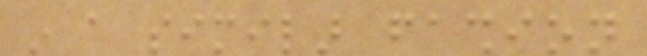in a similar fashion
